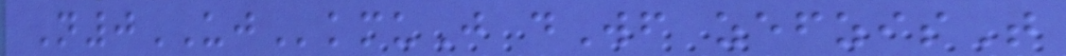N0UJkmuJ dWf zefzisT
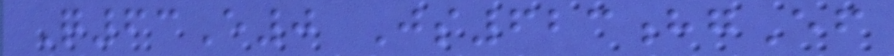Q63E0 Js623hgEf
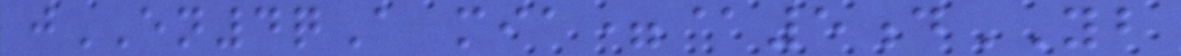jEN4qA mia=@5dYB
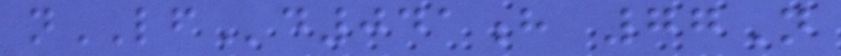nLFd041h 77N
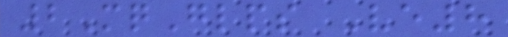2MqGlps Ve8
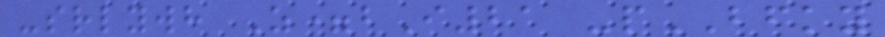-srlywh Z=bI21 -pBFKY
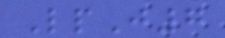LpJ7
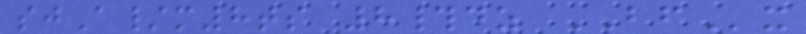sjA/m8ts 8#dz BFx
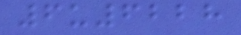6u6228
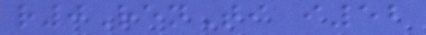r0RenTi i52
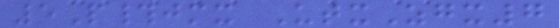5P#jmx UtxZgx7
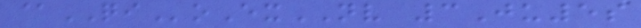@QIoExNV 3Ju5s
